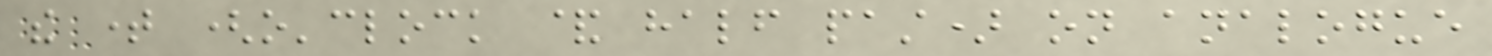the time (o'clock & half past) on analogue
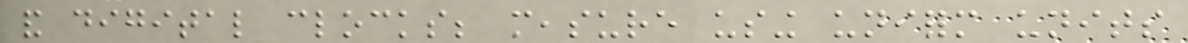and digital clocks; measure using uniform units
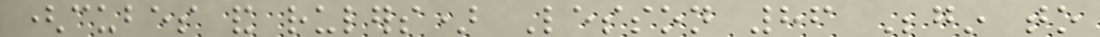(cubes and rulers) Lesson 86 Begin to
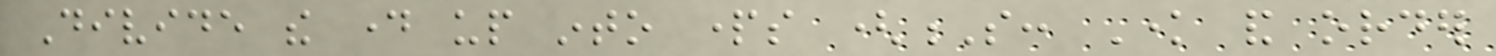Divide the day up into parts (S: Know and order
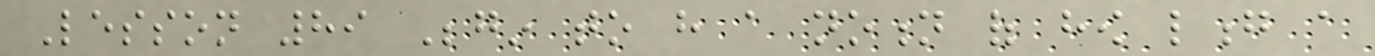Lesson 89 Begin to have a notion of how long a
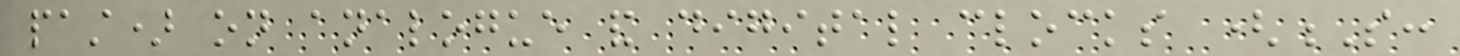past) on analogue and digital clocks (S:
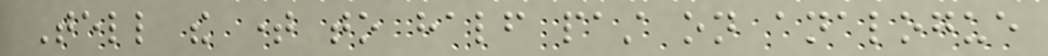Tell the time to half past on analogue
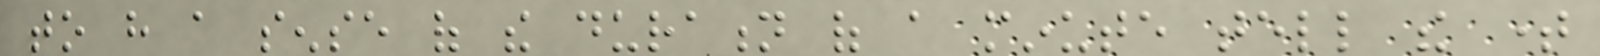to have a sense of the duration of a minute tell the time
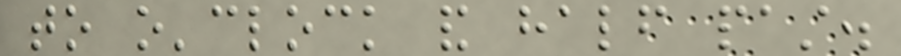to o'clock and half past.
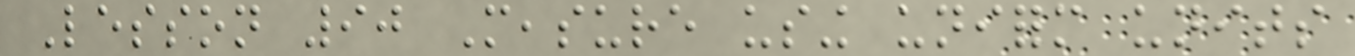Lesson 90 Measure using uniform units
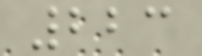223
